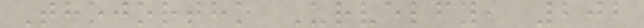Thojortho Urvelfy, 202
